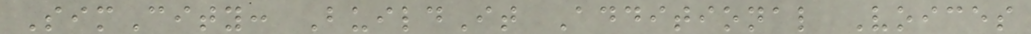SimCity: BuildIt Additional Voices
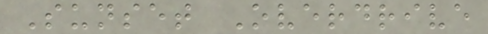Sunset Overdrive
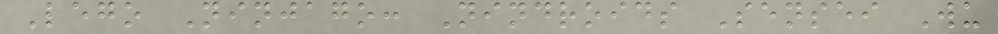Lego Ninjago: Nindroids Sensei Wu
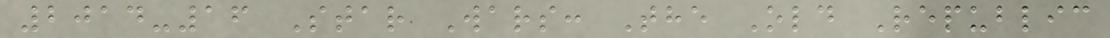2014-16 Star Wars: The Old Republic
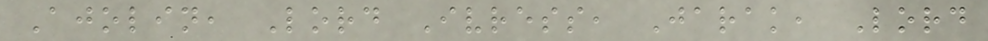Ajolin, Lord Ivress, Jarak, Lord
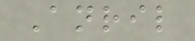Anril
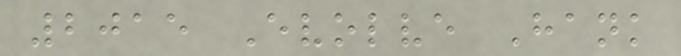2015 Evolve Hank
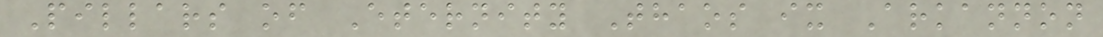Pillars of Eternity Thaos ix Arkannon
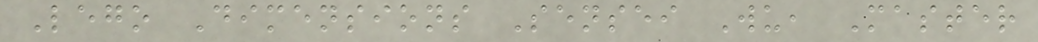Lego Dimensions Sensei Wu, Master
